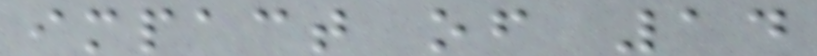impact of 14
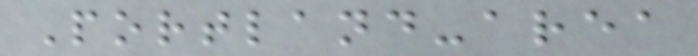Portland-area
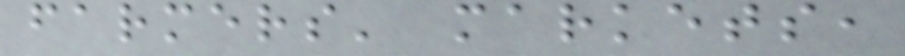farmers' markets,
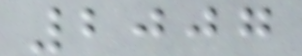2007
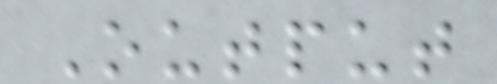Output
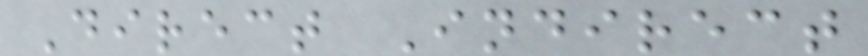Direct Indirect
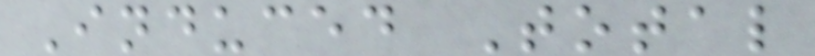Induced Total
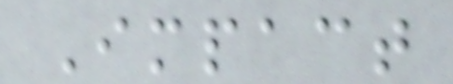Impact
